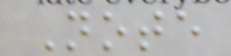Note
